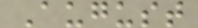August
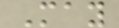May
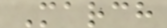March
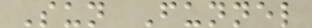Sun Funnel
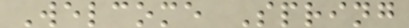Welcome Spring
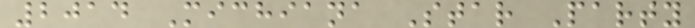2014 Michiana Star Party
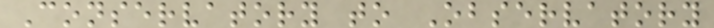Conservatory to Observatory
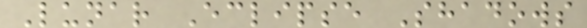Lunar Eclipse Shadows
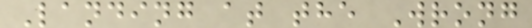Landing at the Wrong
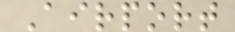Airport
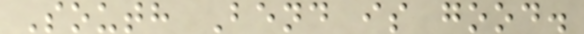South Bend is good.
